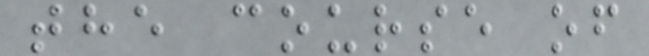the course of
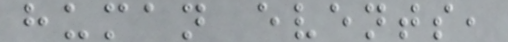human events,
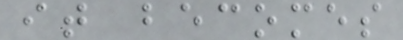it becomes
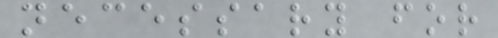necessary for
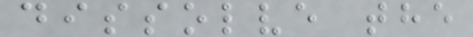dissolve the
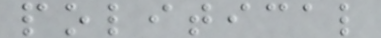political
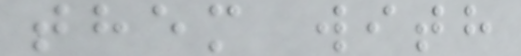them with
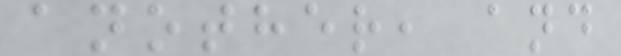another, and
